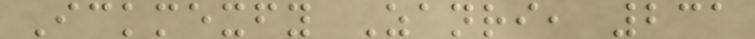Ickmexfy Zanri, 231
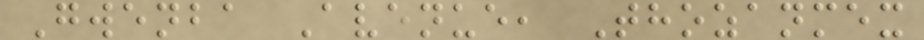Gwenba Avenue, Thozanmex
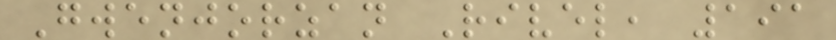Gwenjorzan Rivel, 191
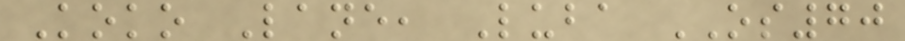Koko Lane, Luba OS70
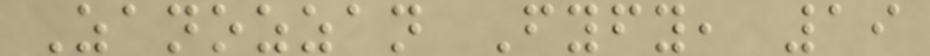Zanozzan Fyfy, 19
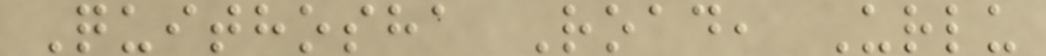Quithosha Road, Urlu
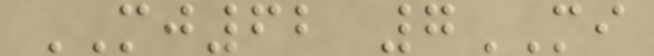MJ62 7MI
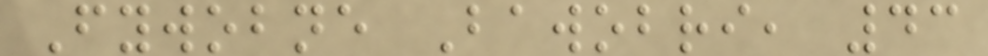Fywobne Bawobri, 43
